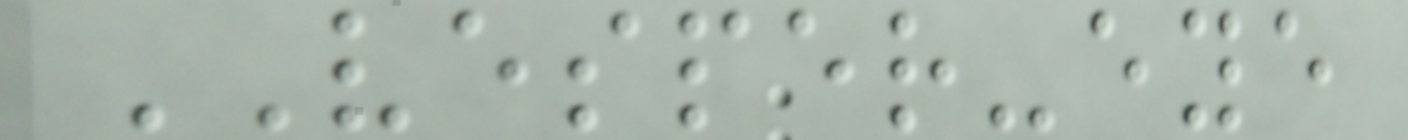VESPER-eye
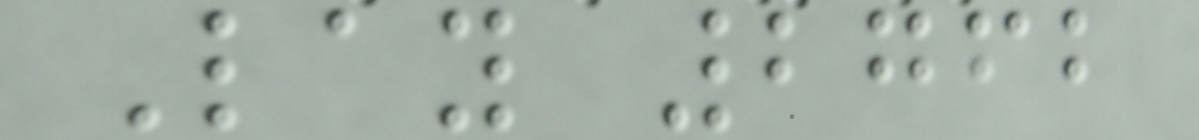Lay 2762
